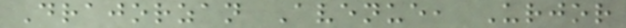Drajorzan Avenue, Urjor
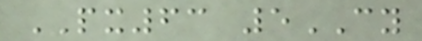PX63 5CY
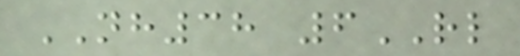NH38 6RL
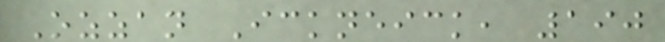Ozzan Ickneick, 190
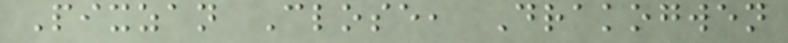Pixzan Close, Drakogwen
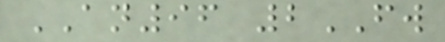AN96 2FW
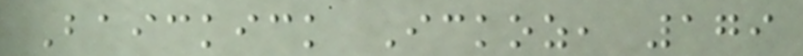Baickick Ickoz, 179
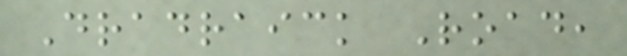Dradraick Road,
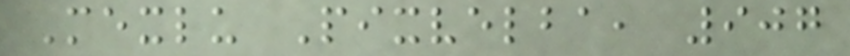Mexlu Pixvelba, 907
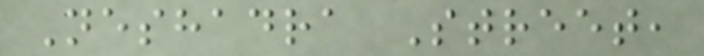Neshadra Street,
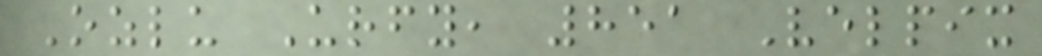Ozlu Urfy, 851 Velpix
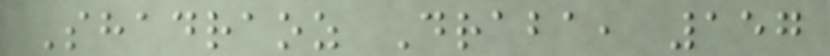Shadraoz Draba, 157
